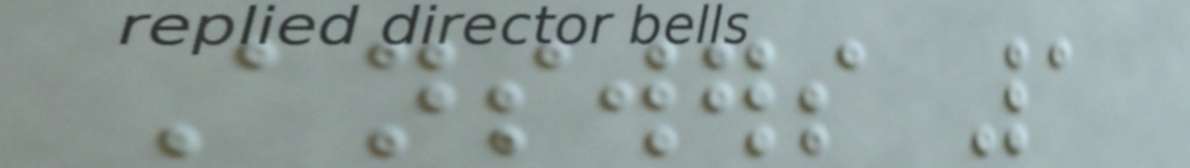Answers 1
